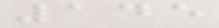145
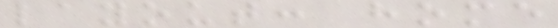layout: home
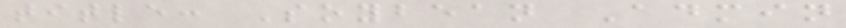title: Soybean Admin
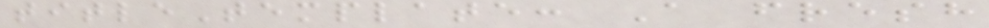titleTemplate: A fresh
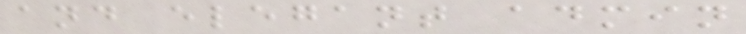and elegant admin
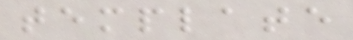template
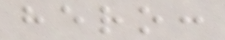hero:
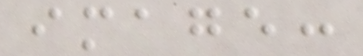image:
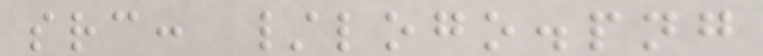src: /logo.png
